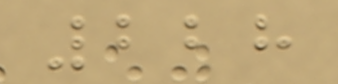228
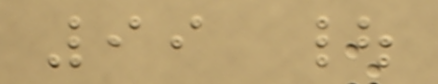99 |
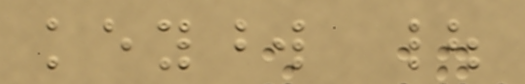keyword |
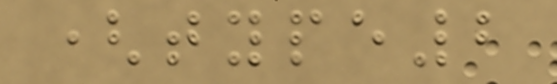(type2
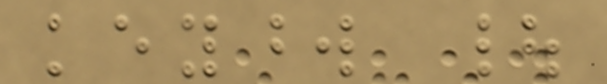keyword |
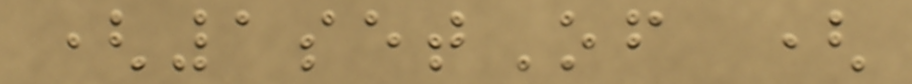(1setOf (
